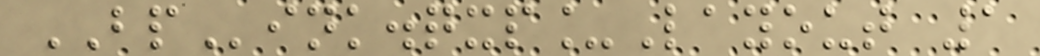BPink.qxp_Layout 1
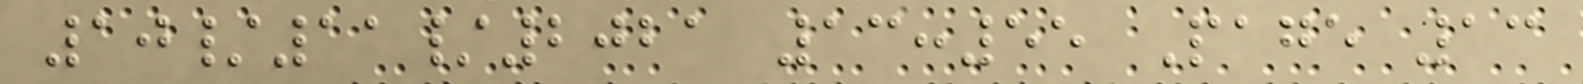10/11/2021 13:55 Page 13
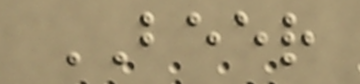BEER
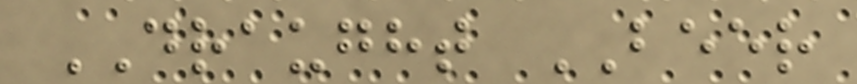DRAUGHT BEER
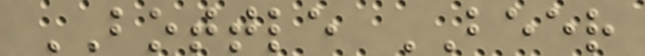BOTTLE BEER
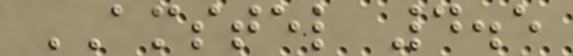AMSTEL 4.5
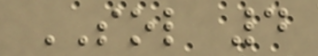SOL 4
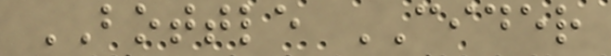BOTTLE CIDER
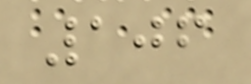106
